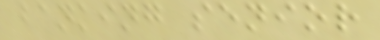banking senior
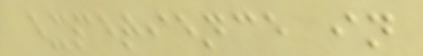experience in
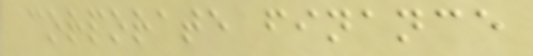corporate finance
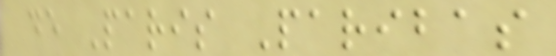de Paris Paribas
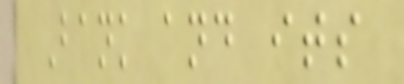Bank and its
